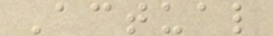Actual
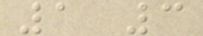1 3
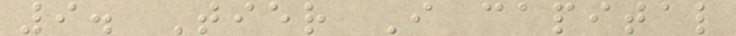9. Tier I capital
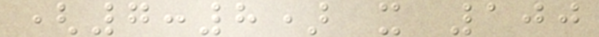(7:8) x 100
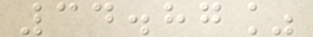34.87%
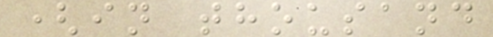(in thousand
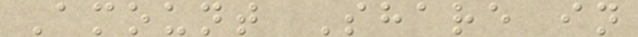Amount Share in
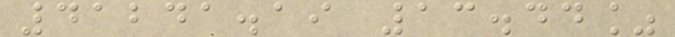41241.19 13.44%
